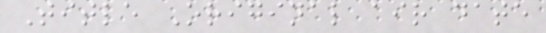Title Original air date
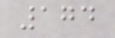174
